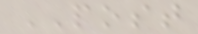POST
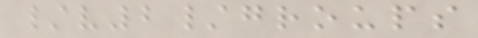/v2/groups
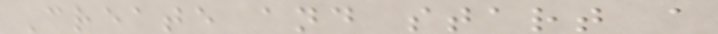Create and start a
